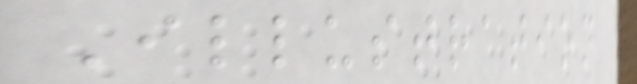Illustration
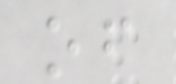of
